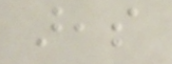areas
